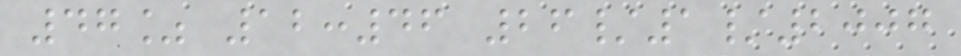47% 12:46 26/1/2007
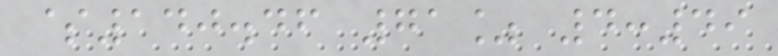$140.46 71% 4:49
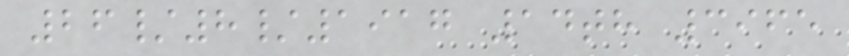26/8/1917 14th 3965
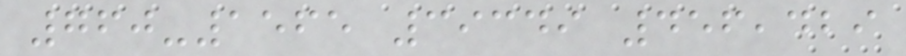760-1565 39349 456,429
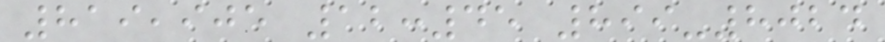819,905 12:45 899-8024
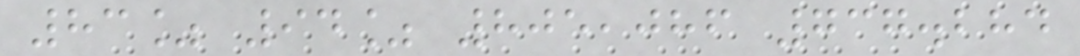83% 94% 805,086 737.284
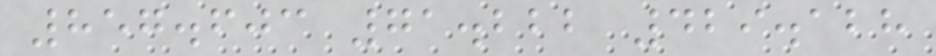857.603 71.222 429.128
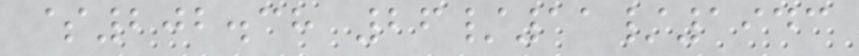$202.38 26/11/1943
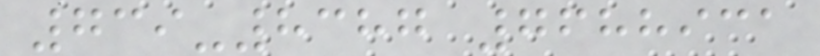739-8387 7688931
